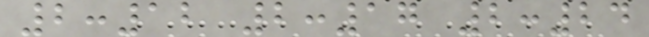2:12 2:17 2:24
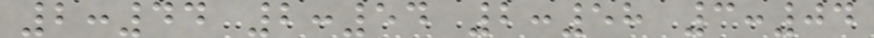2:44 2:54 2:58 3:04
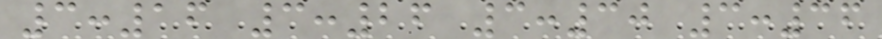3:16 3:26 3:30 3:36
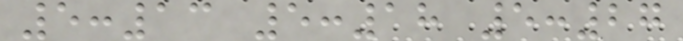5:13 5:18 5:27
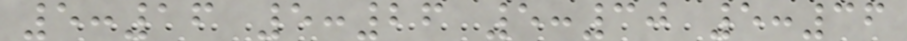5:16 5:26 5:30 5:36
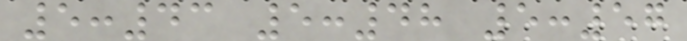5:43 5:48 5:57
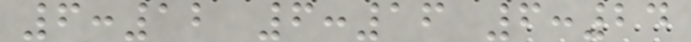6:12 6:16 6:24
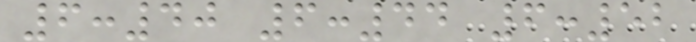6:40 6:44 6:52
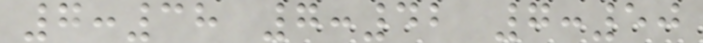7:38 7:42 7:50
